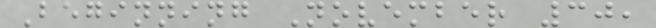Beginning November 30,
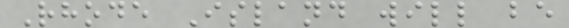Rhode Island will be
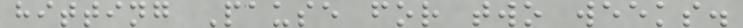hitting Pause for two weeks.
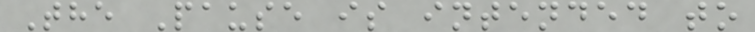The Pause is intended to
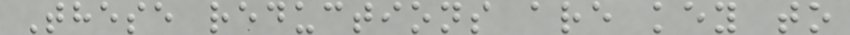These reductions are key to
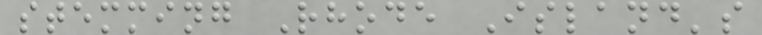stemming Rhode Island's
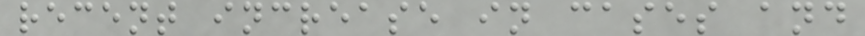recent increase in cases and
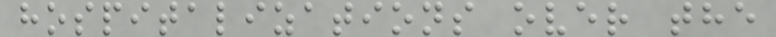hospitalizations over the
